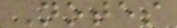Notes
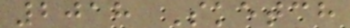2018 Sketch
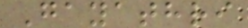Gayathri
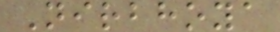Nirbhoya
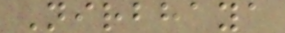Nirbhaya
